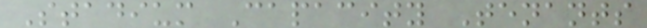Stadium Capacity Tenants
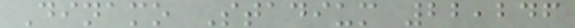Dinamo Stadium 22,246
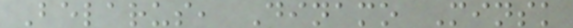Belarus, Dinamo Minsk
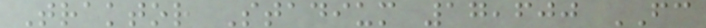Traktor Stadium 17,600 FC
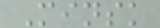Minsk
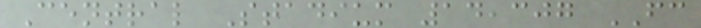Central Stadium 14,307 FC
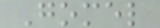Gomel
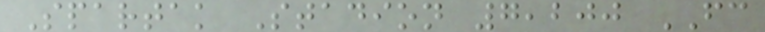Spartak Stadion 7,200 FC
